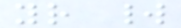your world
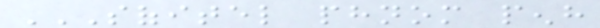SOFITEL PHNOM PENH
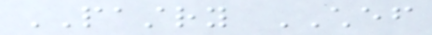PASTRY CHEF
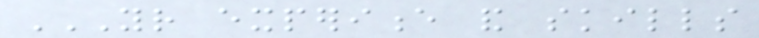YOUR EXPERIENCE AND SKILLS
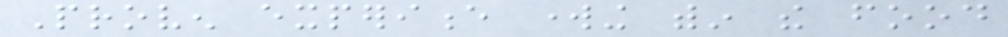Proven experience working within the food
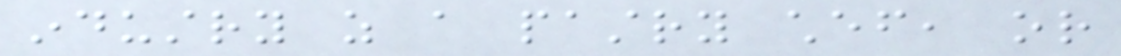industry as a pastry chef, or
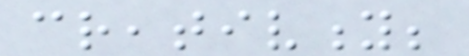creativity;
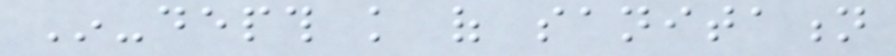In-depth knowledge of sanitation
